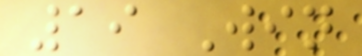19 Win
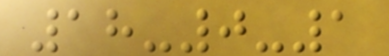18-0-1
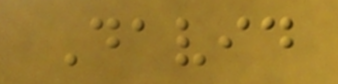David
